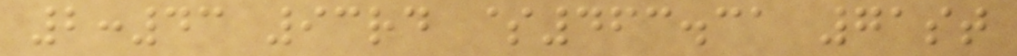2:43 93rd $463.31 71st
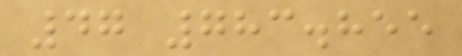47 783.855
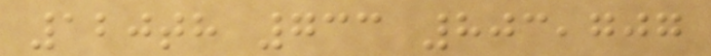120th 733 803,707
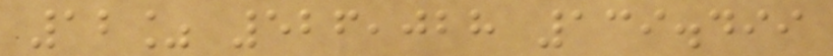12% 526,028 139.499
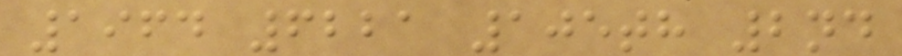1964 6221 105th 2nd
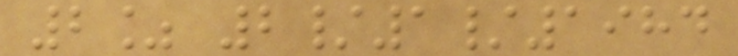2% 2/1/1984
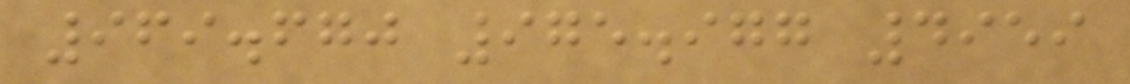969.670 975.977 4959
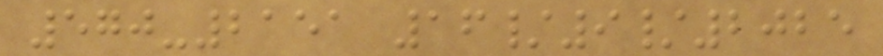570-2151 16/9/2025
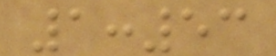1:53
